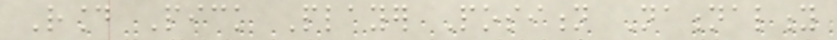Round Pick Player Position Nationality
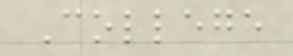College
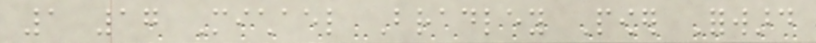1 17 Michael Bradley Power Forward
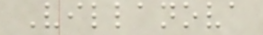Villanova
